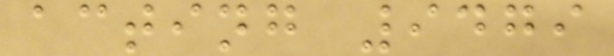acting 9479
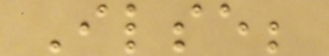Ilse;
